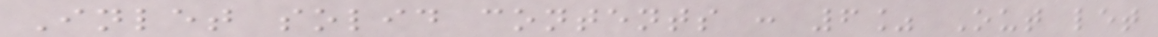Inlet solid contents : 6% Out let
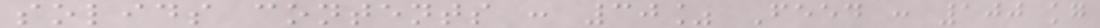solids contents : 30% Feed : 100 kg
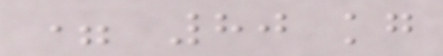= 80 kg
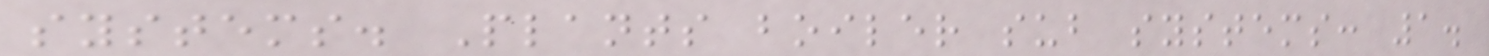systems. Plants boiler sub systems: 1.
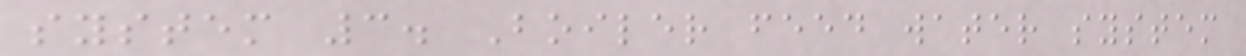system 3. Boiler feed water system
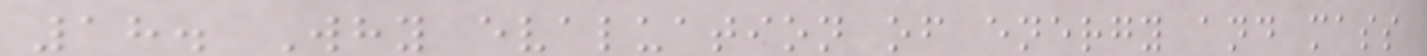18. Why evaluation of energy and mass
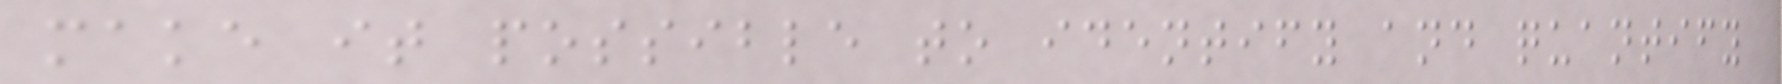make it possible to identify and quantify
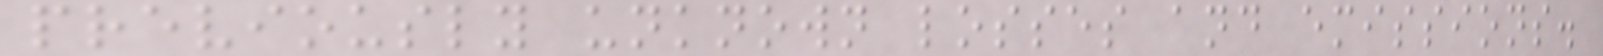previously unknown losses and emissions.
